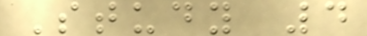Study 4
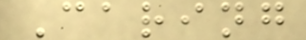Caring
